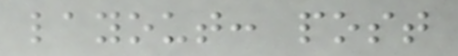layout: post
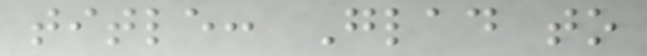title: Glad to
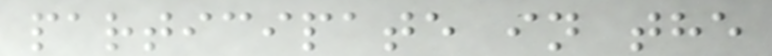participate in the
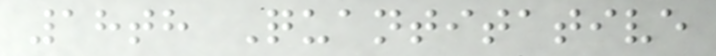18th Quantitative
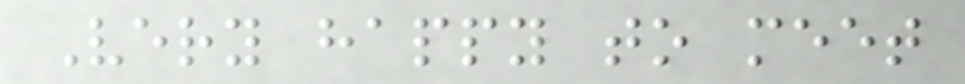Very happy to meet
